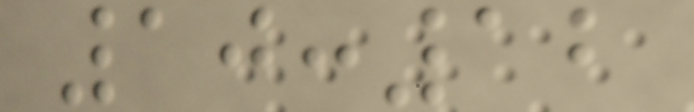10:12
